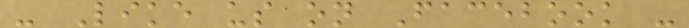- Like us on Facebook -
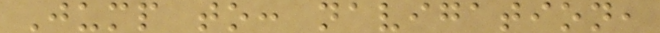Jump to: navigation,
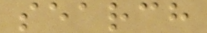search
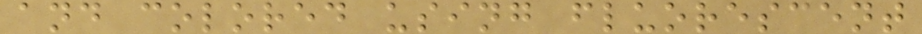and colored using fluorescent
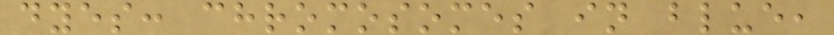dyes: chromosomes in blue,
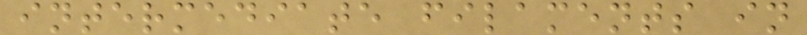intermediate filaments in
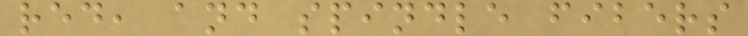red, and spindle fibers
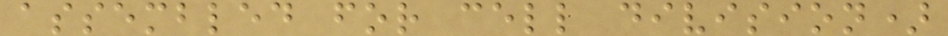assembled for cell division)
